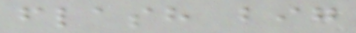flash big
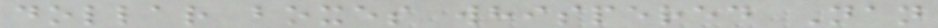dollar boxes whispered Nan
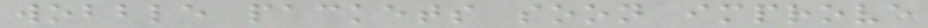wobble packets soon improve
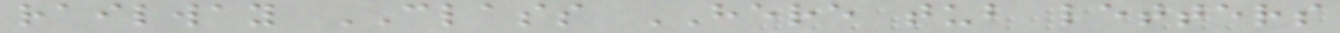railway CLASS HERE tub letters
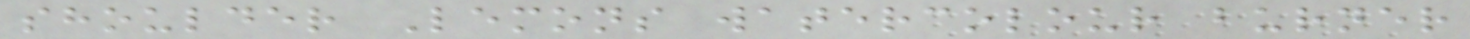shoulder Lemons watercolour burner
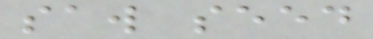saw seed
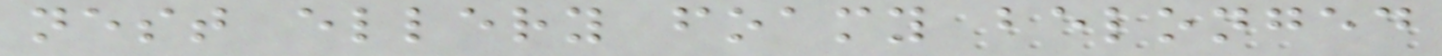nest ellery foamy belonged
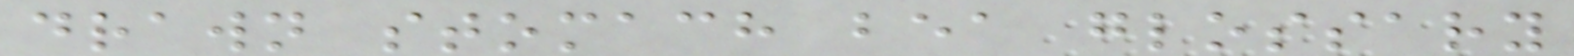drawn stomach bea glossary
